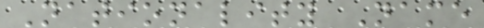Nationality Name
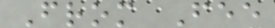From Fee
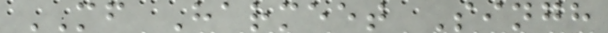MF Harmeet Singh
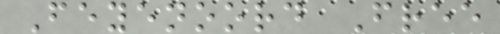Feyenoord Free
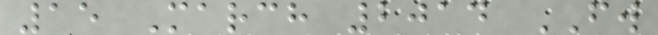15 March 2014 FW
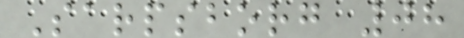Sarpsborg 08
